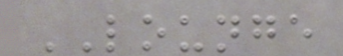LOUNGE
